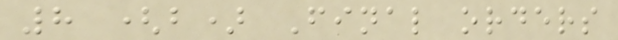8 (b) Final orders
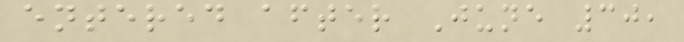entered after June 30,
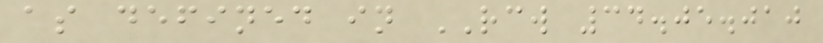as defined in RCW 34.05.010
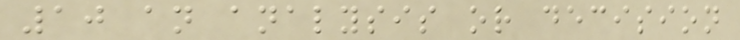10 an analysis or decision
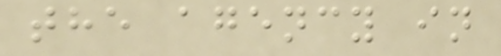the agency in
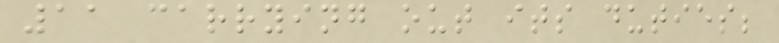11 carrying out its duties;
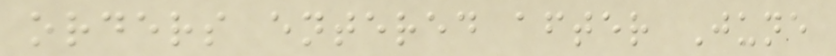orders entered after June
